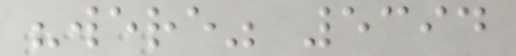"were" 5394
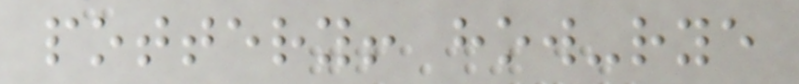pottery! how-rye
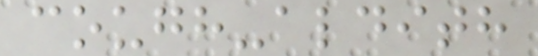cough-aldith
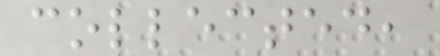collected,
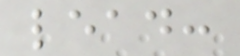lead:
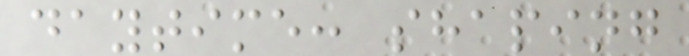daytime: shaping
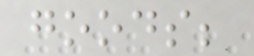goods;
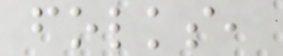folks,
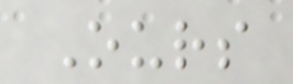Ours
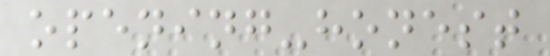opening-honest
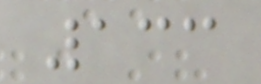133
